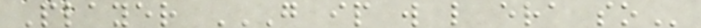Player G IP W L ERA SO
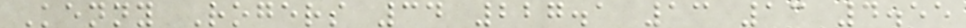Kenny Rogers 34 227.1 13 13 4.55
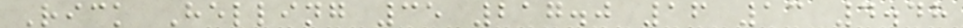Rick Helling 35 217.0 16 13 4.48
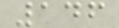146
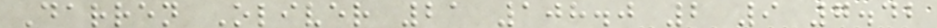Darren Oliver 21 108.0 2 9 7.42
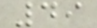49
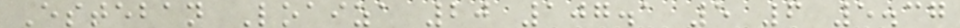Esteban Loaiza 20 107.1 5 6 5.37
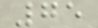75
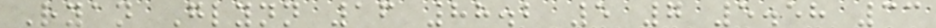Ryan Glynn 16 88.2 5 7 5.58 33
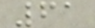61
